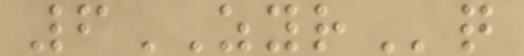6ZYRq
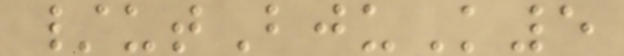/utBjuK5
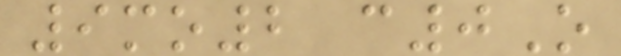9mo2 c0O
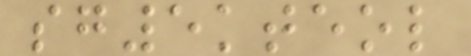sg5kteol
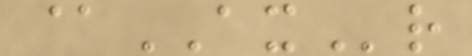@AXr
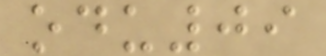odu09
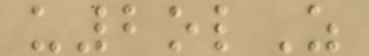u2olZ
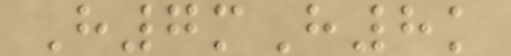H7mH8k
